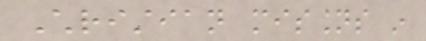Christian missions in
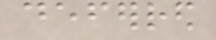deferred
